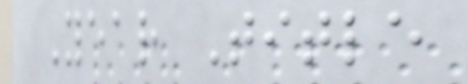Year Title
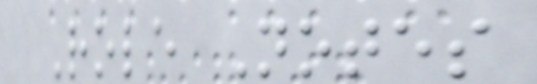Role Notes
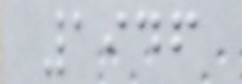1946
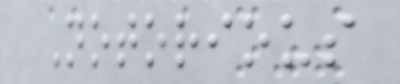Notorious
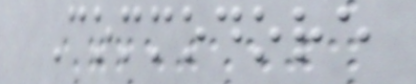Commodore
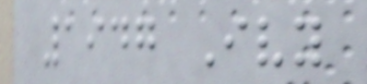1947 Ivy
